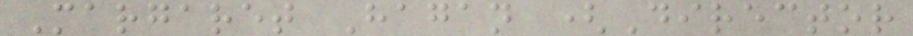Margaret Hagan (Director
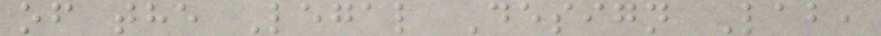of the Legal Design Lab,
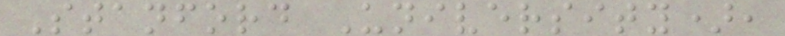Stanford University),
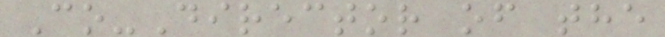Co-Director of the
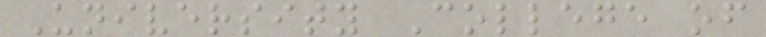University College of
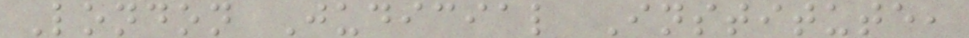London Judicial Institute,
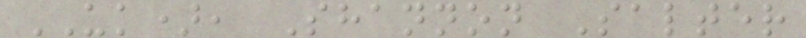UK), Shannon Salter
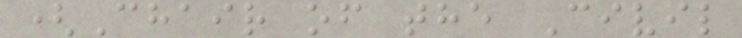(Chair of the Civil
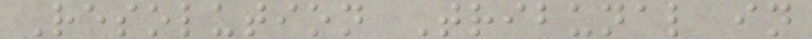Resolution Tribunal in
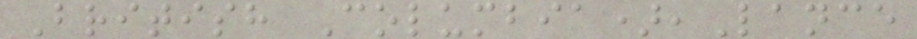British Columbia),Lance
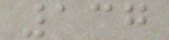137
